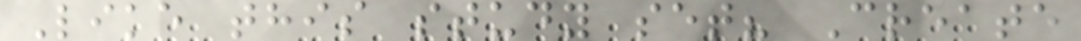Like this study set? Create
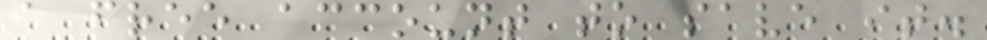a free account to save it.
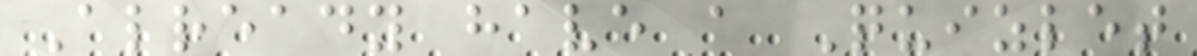Already have a Quizlet
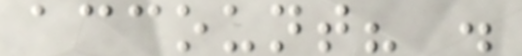account? .
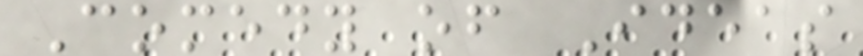Comedy of Ideas
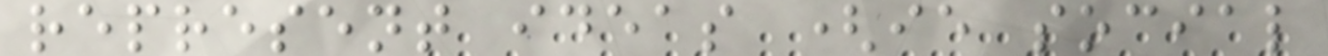represent ideas (ie social
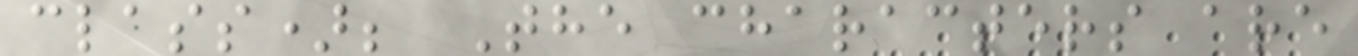class); The characters are
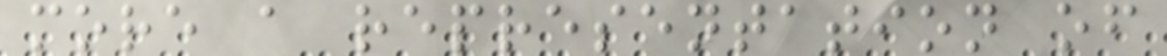more a representation of
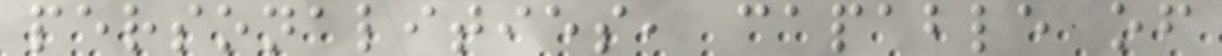personalities, capable of
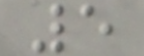5
